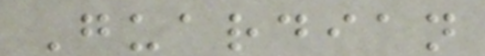Guardian
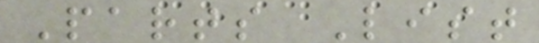Parts List
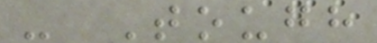- Tough
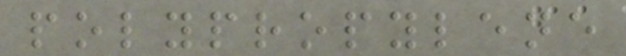polypropylene
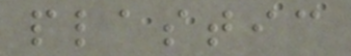plastic
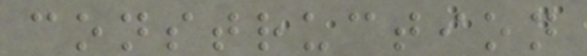construction
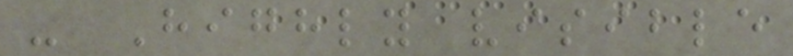- Highly visible
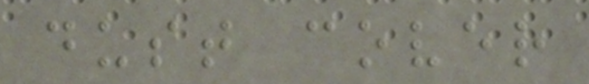dust cover
